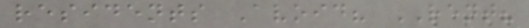residents Avoid? RENT?
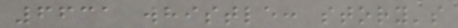6631 whistle: story's
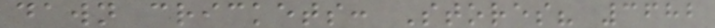dawn crickets: Stores? 3682
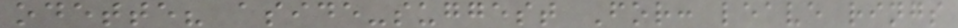odette? aside-suggest For: leave rings
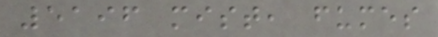5196 mist, fumes
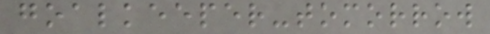goalkeeper-tomorrow
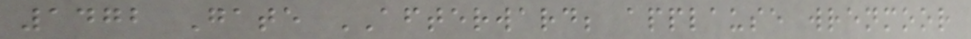1472 Gate AFTERWARD; applause wrenmoor
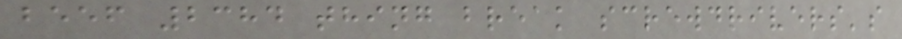beef 2384 thing break screwdrivers's
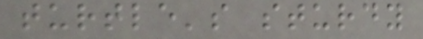turtle's sturdy
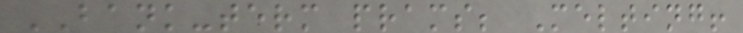BANK-term prams; Melting!
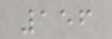156
